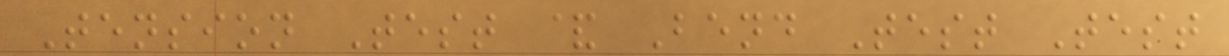Tension Test & Bend Test Test
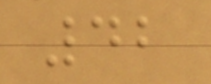42
